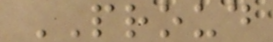PROUD
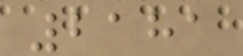2181
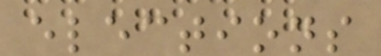elections
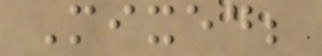Mixed;
